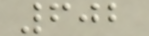602
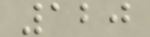120
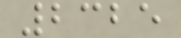2325
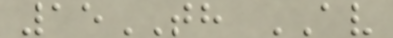15TH AV
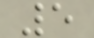5
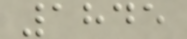1845
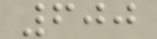600
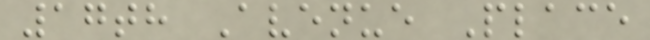17th Avenue Place
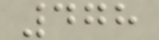478
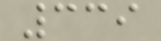339
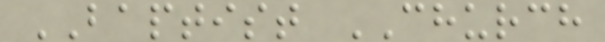BAPTIST CHURCH
